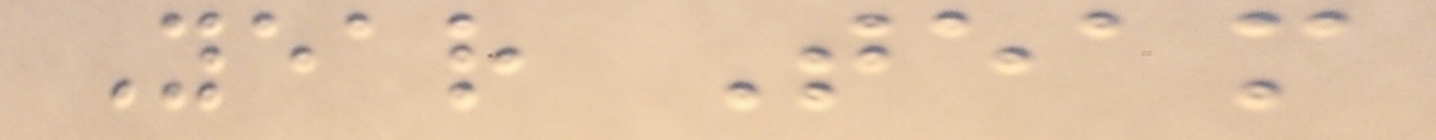Year Team
